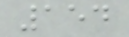154
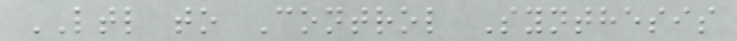LTL to Control Synthesis
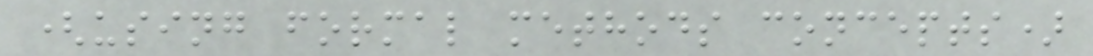(using formal methods concepts)
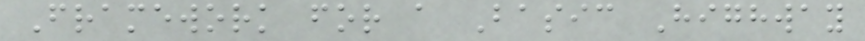Framework for a Basic Highway
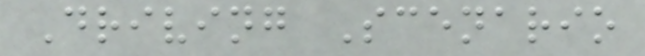Driving Scenario
